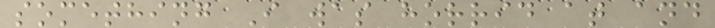something I was horrid at and
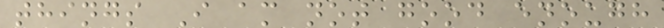things I am not good enough
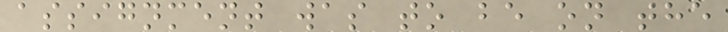assignment was to be on the
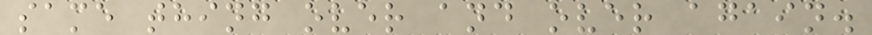same thing over and over again.
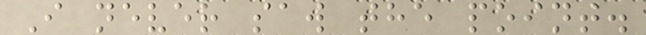I never saw the point.
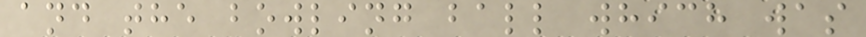and the bowling ball which was
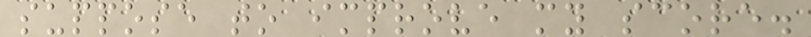suppose to improve my score.
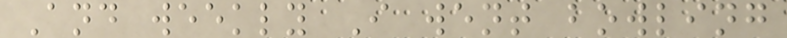And weekly I went bowling
